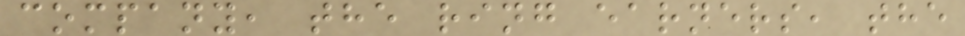company, the ring earners, the
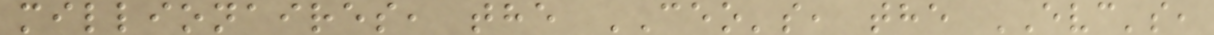millionaires, the CEO's, the EVC's,
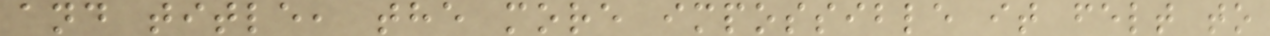and title, the more impossible it felt to
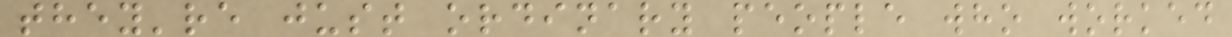they're just ordinary people who worked
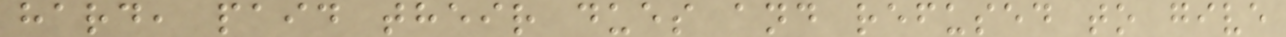hard, paid their dues and refused to give
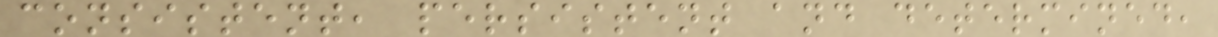consistent, persistent and determined,
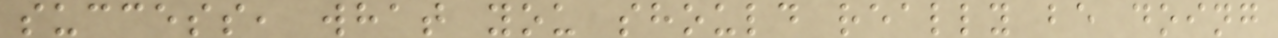success, what you should really be doing
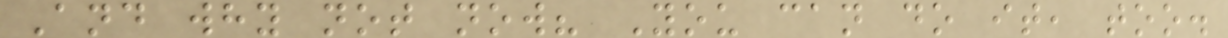And why not now? You can do it, too.
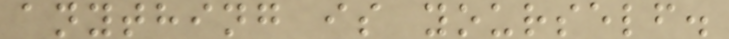anything is yourself.
